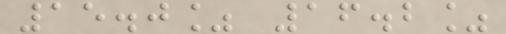15.0% 16.2%
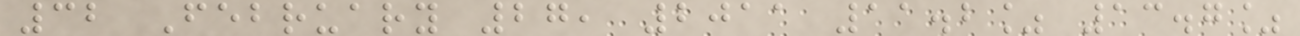32 February 27, 2011 11.2% 13.7%
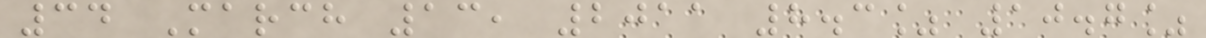34 March 13, 2011 8.3% 10.7%
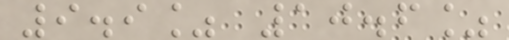9.9% 10.6%
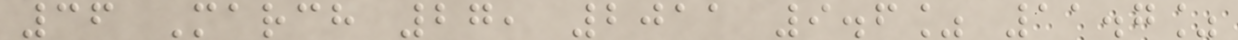36 March 27, 2011 9.6% 11.7%
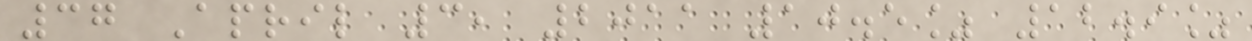37 April 3, 2011 10.5% 12.9%
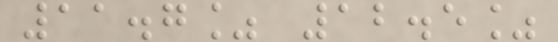11.7% 12.5%
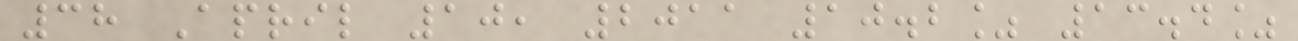38 April 10, 2011 10.2% 13.4%
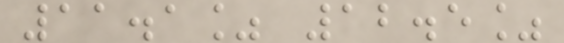11.1% 12.5%
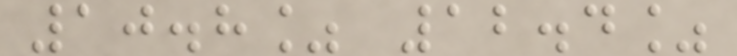10.8% 12.4%
